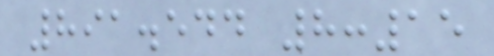891.544 8:15
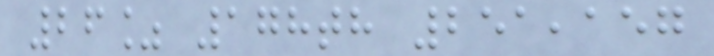26% 178th 251,157
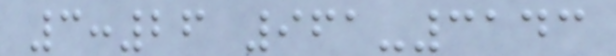3:26 961-3143
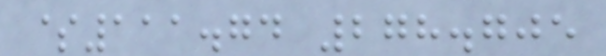$111.74 278.705
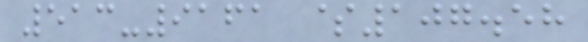513-9161 $107.58
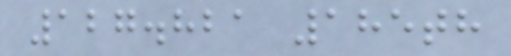127.821 185th
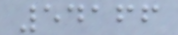54166
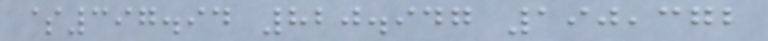$397.94 820.947 190,372
